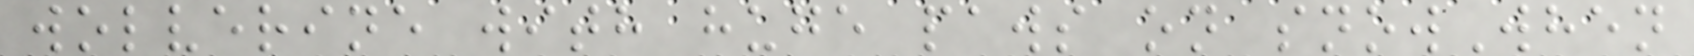wolverine with huge paws on snowWhen
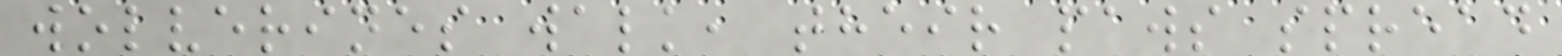wolverines walk, their paws spread
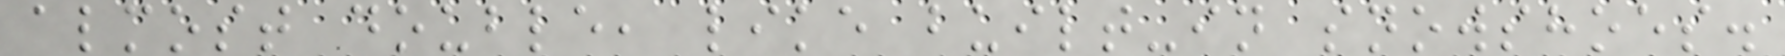almost double, like built-in snowshoes.
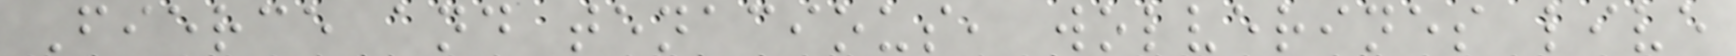Fierce and tenacious, wolverines live
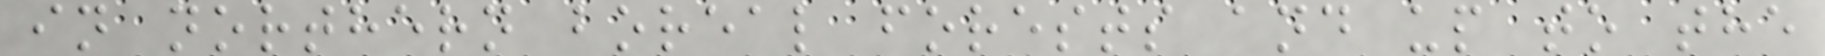in northern boreal forests and up to the
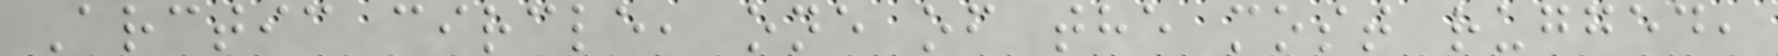Arctic circle, one of the most rugged,
